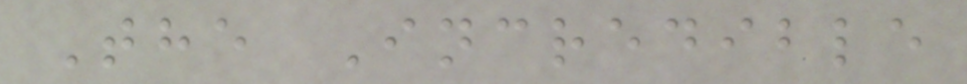The Incredible
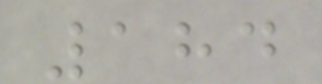184
